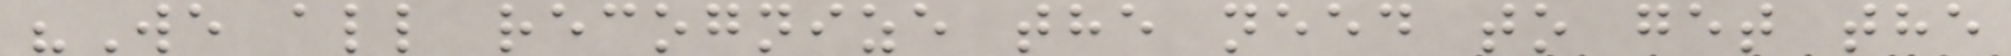"We all recognize the need to get the
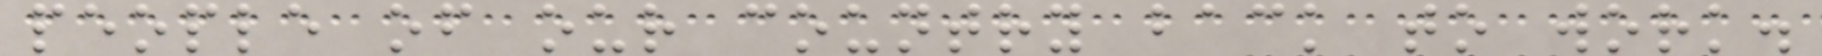people of our country back to work.
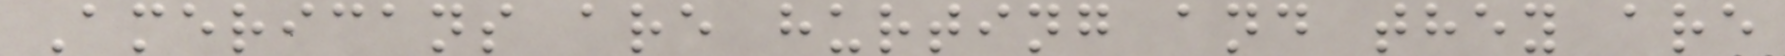Americans are hurting and they are
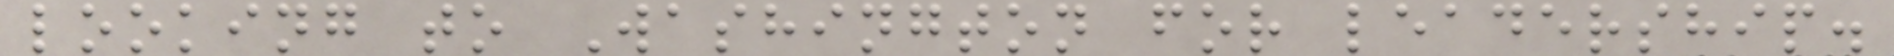looking to Washington for leadership.
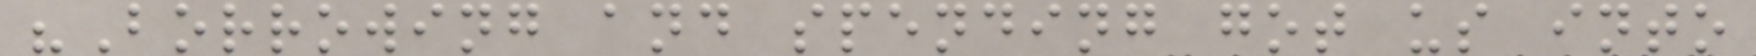"Borrowing and spending got us into
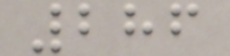286
